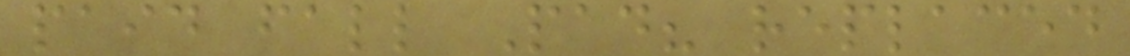paid fall Pad? replaced
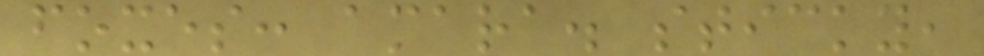foxes: amara. sticky,
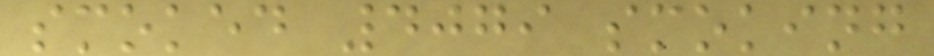smoked 4079 smoking
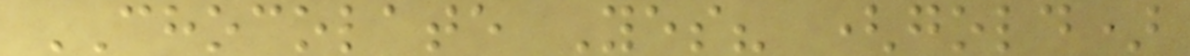CHOCOLATE Yes? (gold)
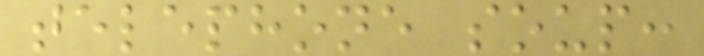telephone soup:
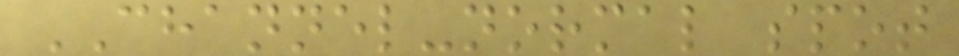CHANNEL-normal spot
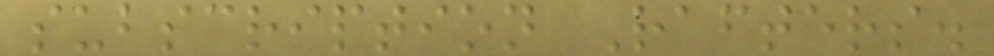subscription Rafters.
